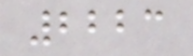2223
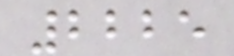2225
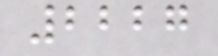2227
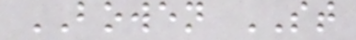BOWEN ST
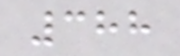388
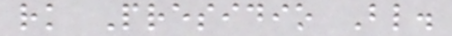rk Presidio Bl.
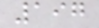197
